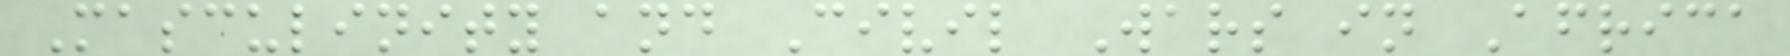Masculinity and Civil Wars in Africa
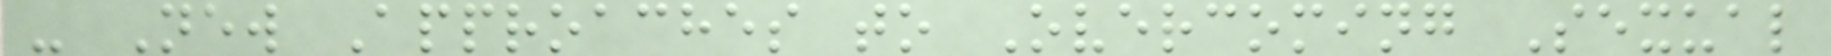- New Approaches to Overcoming Sexual
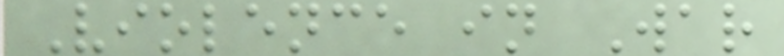Violence in War
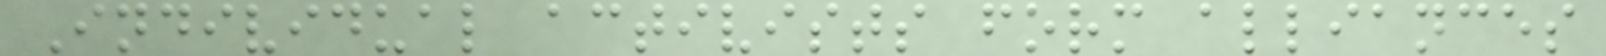Individual activists form alliances
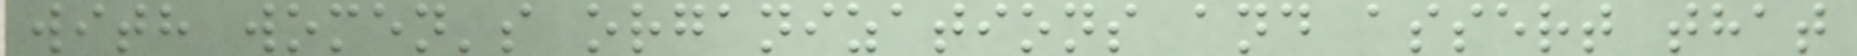with women's organizations and assert that
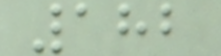182
